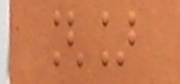[]
